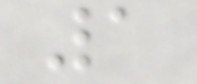1
